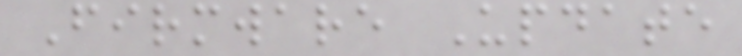Firmware Update
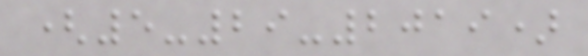(5-29-2019)
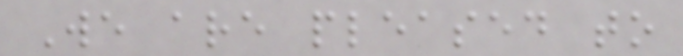We are pleased to
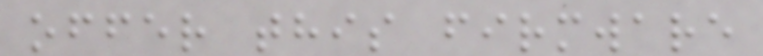offer this firmware
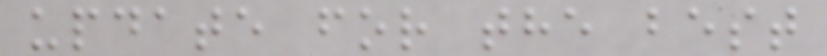update for the best
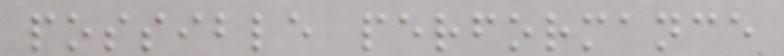possible performance
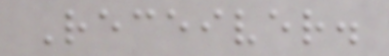Receiver.
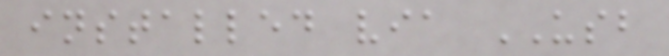installed via USB
